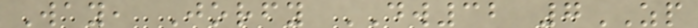Way, Jorfy DW32 7ZP
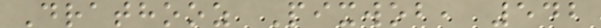Drathooz Pixwob, 542
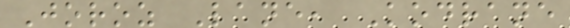Joroz Lane, Kodrane
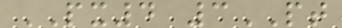PX4 3PT
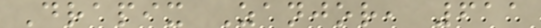Drapix Zanjor, 611
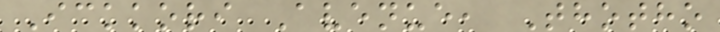Ickkori Avenue, Thotho
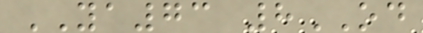YA73 8OD
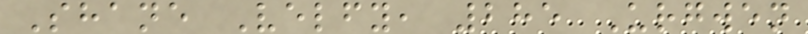Shane Velfy, 285 Urgwen
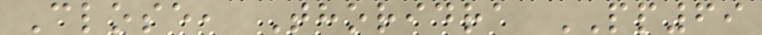Close, Thoridra PP69
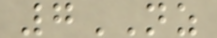7NZ
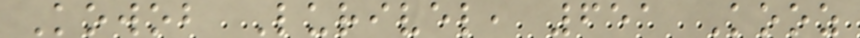Kowob Lurivel, 651 Kooz
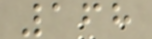168
